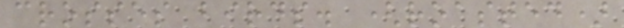crosses birds. (roasted)
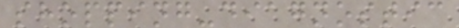shopping-diagnostic
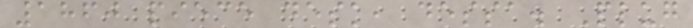1860 piece desk, dessa. Plug
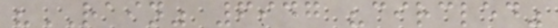"RAIN" 6947 "circled"
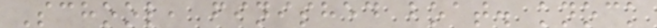School, finished boat. knock
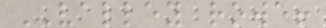VALLEY rowe!
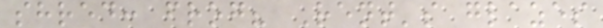shred: frog? Rent's glazes
